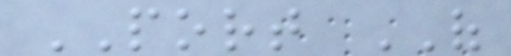PORT OF
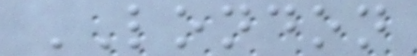LONDON
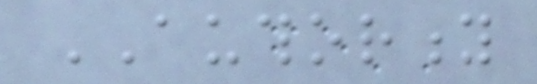AUTHORITY
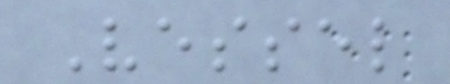Vessel
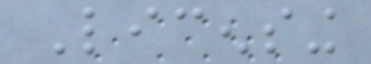Licensing
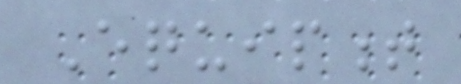Equipment
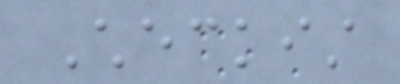Checkist
